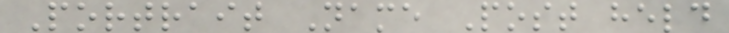Portrait Name Post held
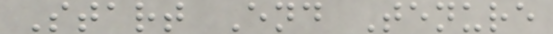Start End Tenure
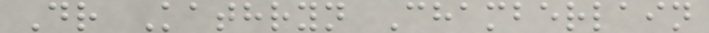Dr Kathryn Chamberlain
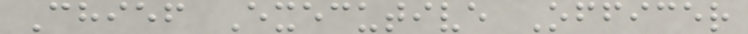Chief Executive Officer
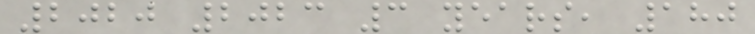2020 2023 3 years, 180
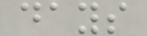days
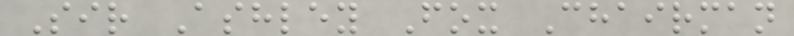Sir Ashley Fox Chairman
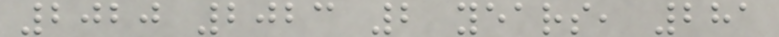2020 2023 2 years, 281
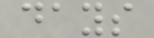days
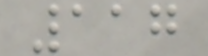117
